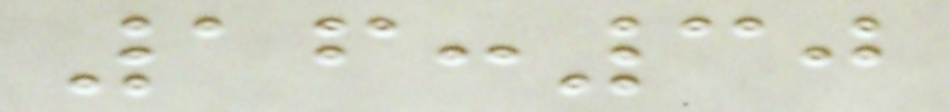16:30
